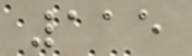115
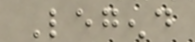Legend
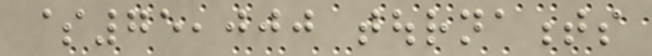$75,000 tournaments
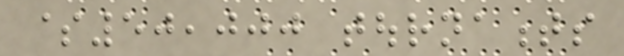$50,000 tournaments
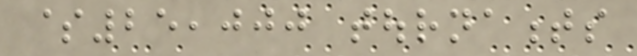$25,000 tournaments
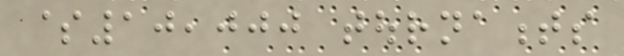$10,000 tournaments
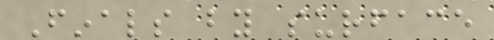Finals by surface
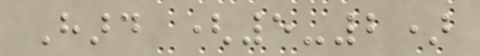Hard (5-2)
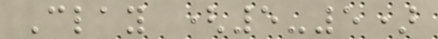Clay (5-5)
